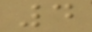4
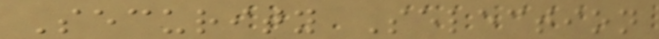Security Selection
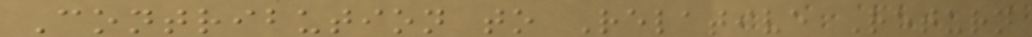Contribution to Relative Return
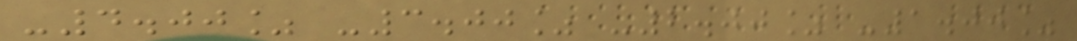-4.00% -3.00% -2.00% -1.00%
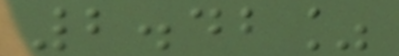2.42%
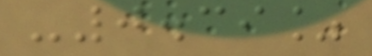-0.39%
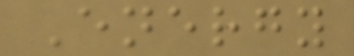Energy
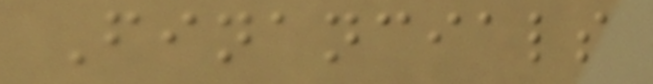Financials
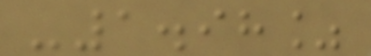-1.98%
